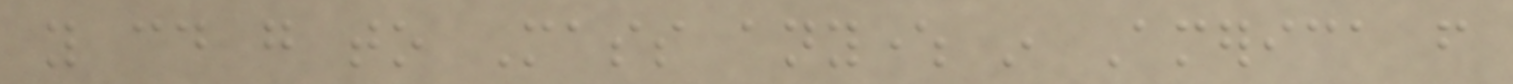you could go to Mass anywhere in America from
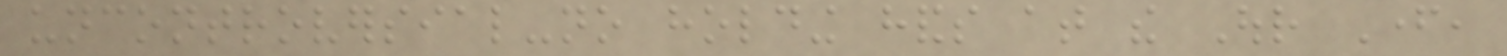uncontroversial-no holding hands at the Our Father,
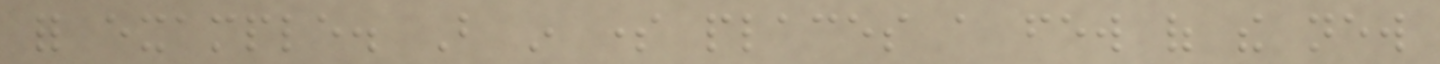for example. But in some places a few of the new
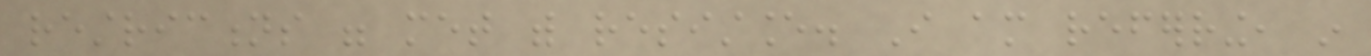restrictions were met with resistance. I am referring, in
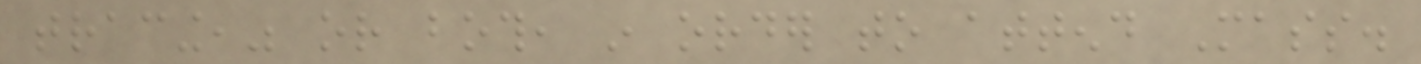tracing," or both, in order to attend Mass.
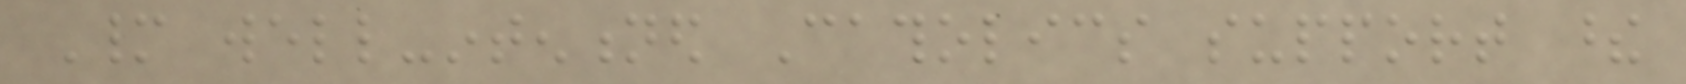Many well-intentioned Catholics support these
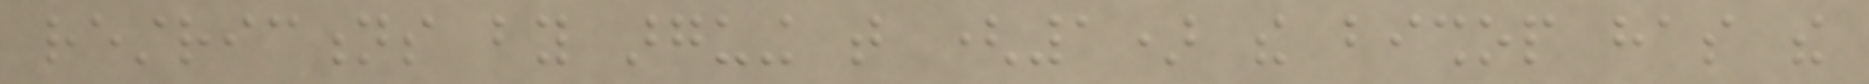restrictions by arguing that (1) the bishop has the
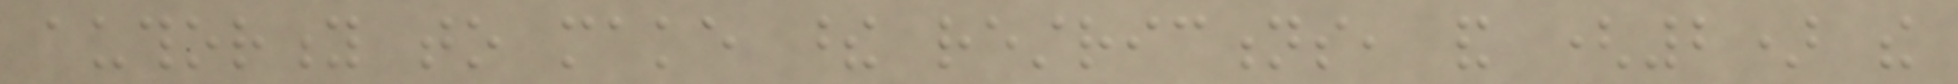authority to make these restrictions, and (2) the
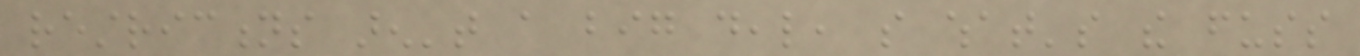restrictions aren't a big deal, so what's the fuss
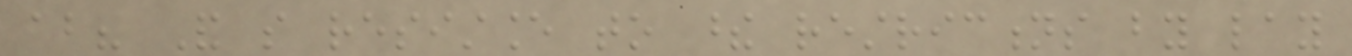about? And so resistance to these restrictions by lay
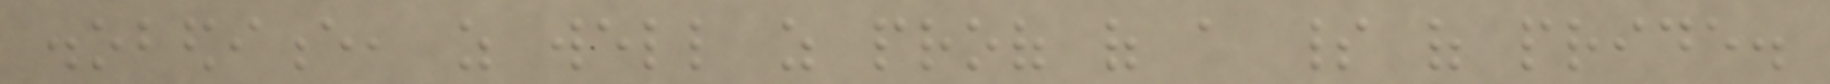disobedience, as well as proof of a spirit of pride.
